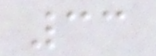33
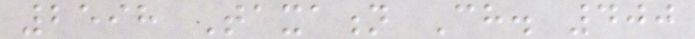2598 Taxation Ch. 400
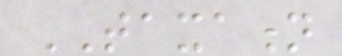TAXATION
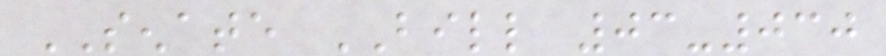SENATE BILL 03-030
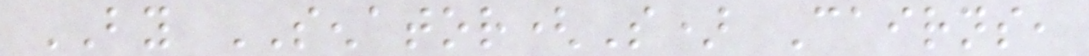BY SENATOR(S) Cairns,
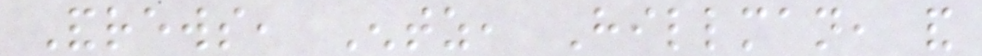Andrews, Entz, Hillman, and
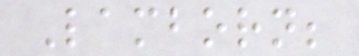Lamborn;
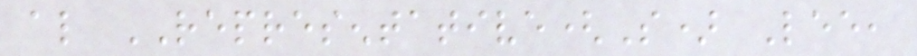also REPRESENTATIVE(S) Lee,
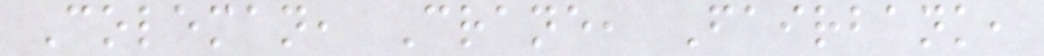Coleman, Crane, Fairbank,
